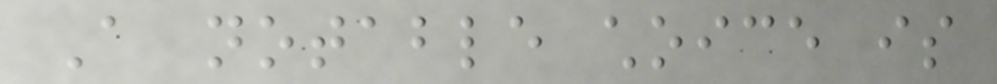A notable choice is
